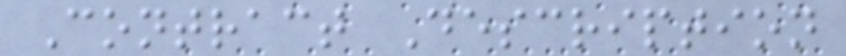Contract Description
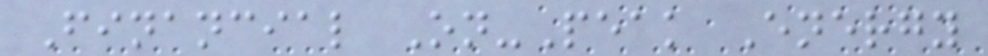Financial On-Peak Energy
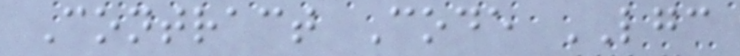Contract Code LGC
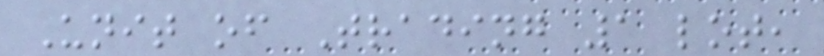Unit of Trading 1 lot,
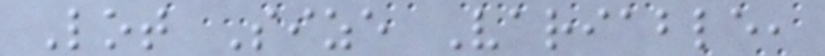Lot Size Variable,
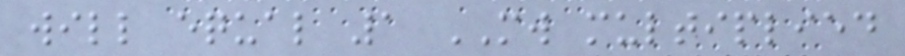will equal 1 MW multiplied
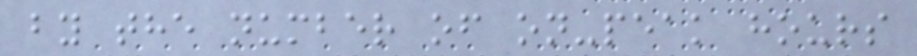by the number of on-peak hours
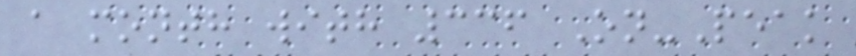a month with 336 On-Peak
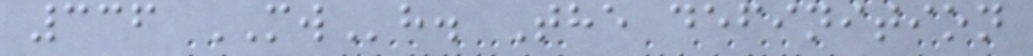336 MWh. The definition
